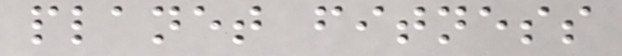planet fitness
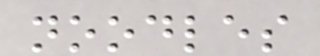noodles
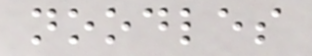noodles
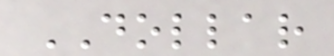DOLLAR
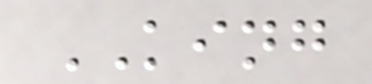KING
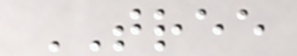TREE
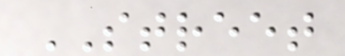STREET
